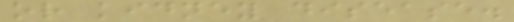or kidney disease.
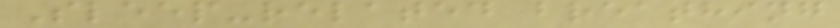Sleep-related breathing
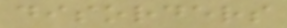disorders
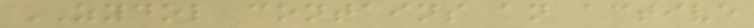ZYDOL contains an active
